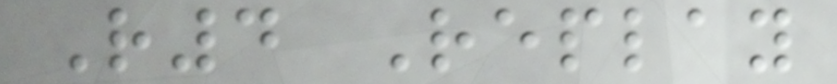R4 Replay
